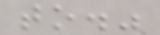to."
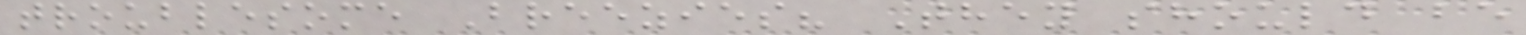troublesome Breezies? They should be
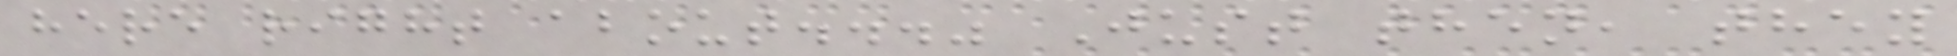here right about..." Just then, they
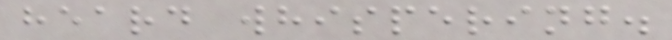heard whispering.
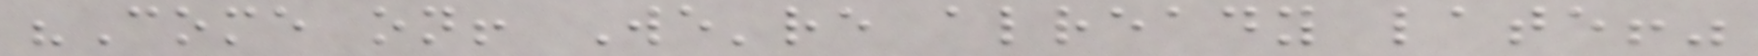"Come on! We're already late!"
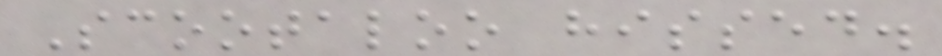Scootaloo hissed.
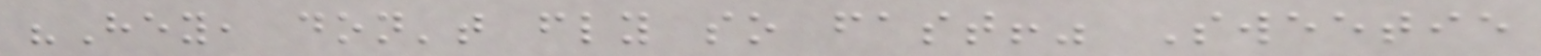"Hey, don't fly so fast!" Sweetie
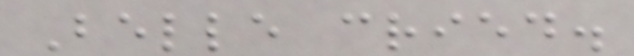Belle cried.
